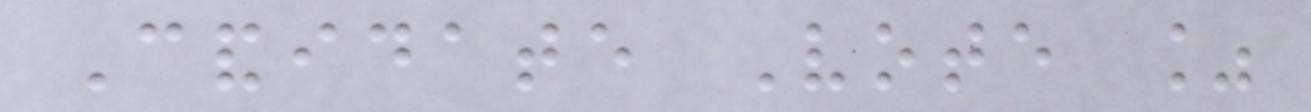Candidate Vote %
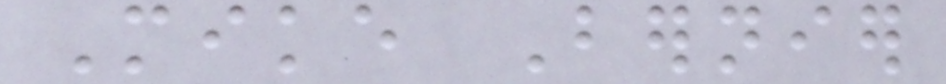Mike Bernier
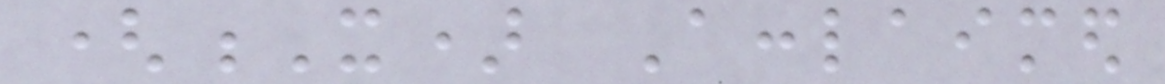(X) Acclaimed
